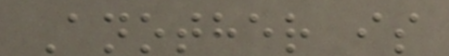Another is
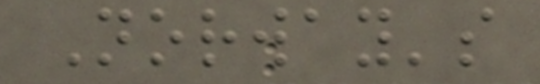Norway's
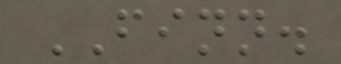FINN.
